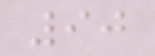90
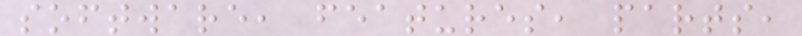software, features, parts,
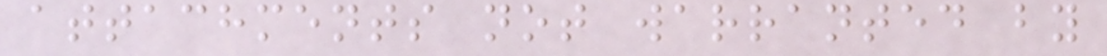attachments not warranted by
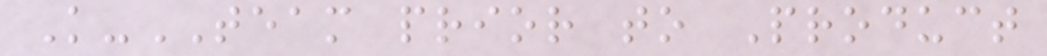K-TEAM prior to Product
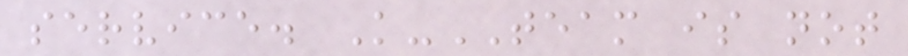service. K-TEAM is not
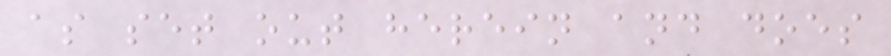as set out herein and does
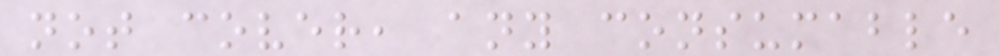not cover, any consumable
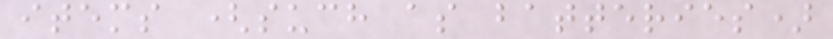items (such as batteries)
